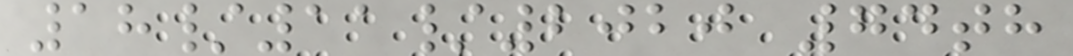18/11/2020 74th
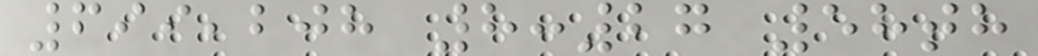699,208 8:27 58th
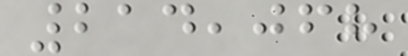214,068
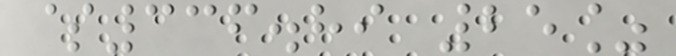$336.89 25%
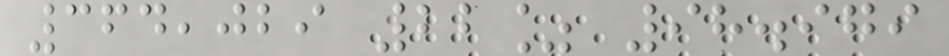364,029 22% 98.979
